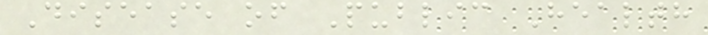Disease of Public Health
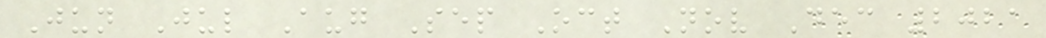Jun Jul Aug Sep Oct Nov Dec 2021
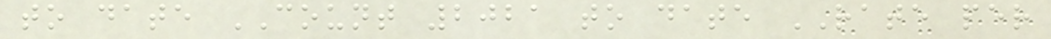to date COUNT 2021 to date RATE per
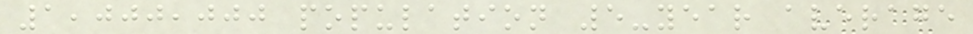1,000,000 population 5-year average
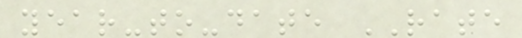year-to-date RATE
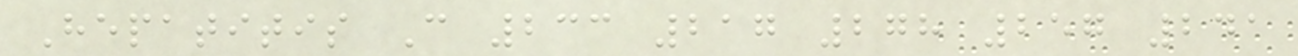Hepatitis C 233 217 278 257 241
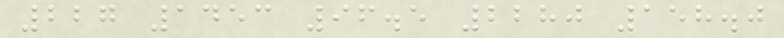227 1453 96.5 2280 158.0
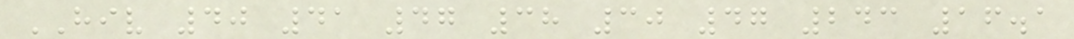HIV 40 41 47 38 30 47 243 16.1
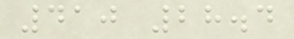410 28.4
